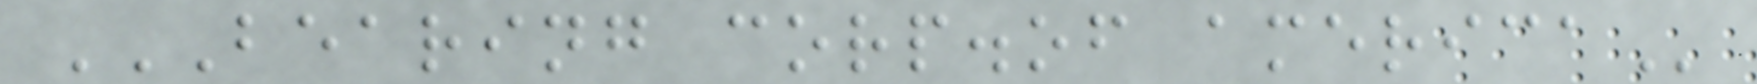BEARING CORP.OF AMERICA
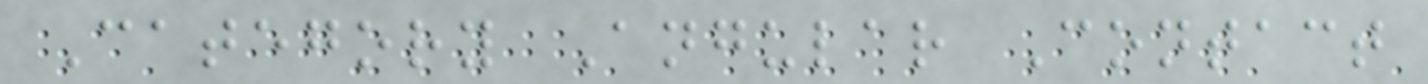Category Angular Contact
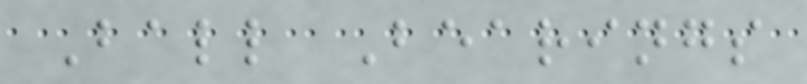Ball Bearings
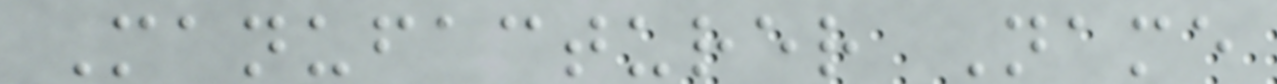Manufacturer Name
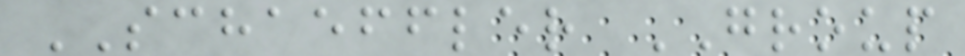SCHAEFFLER GROUP
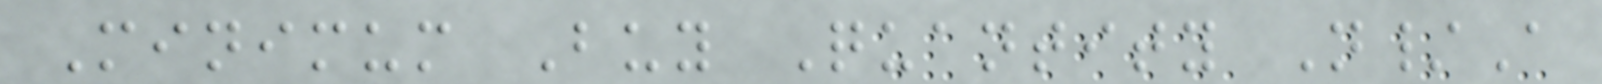Minimum Buy Quantity N/A
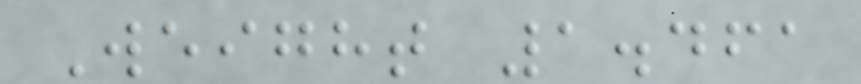Weight 1.461
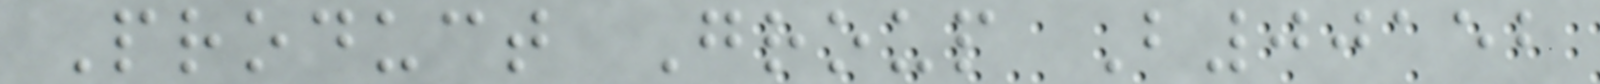Product Group B00152
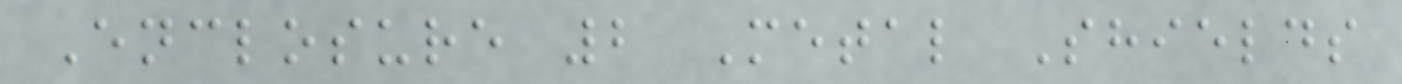Enclosure 2 Metal Shields
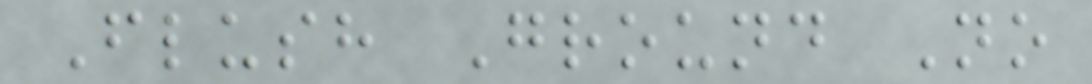Flush Ground No
